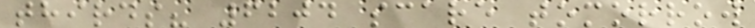thirds? 6204 scare tomorrow
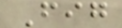Fig
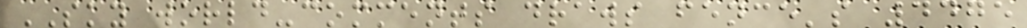SKY world-comments draws fence's 4475
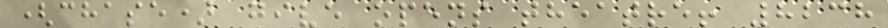(chase) give opens theatre! 8238
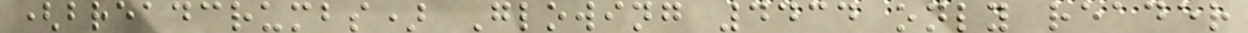(breadcrumbs) Glowing 4434 only reader
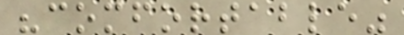"comfortable"
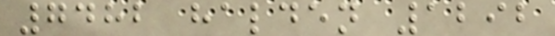7482 halden 1292
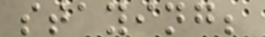staying;
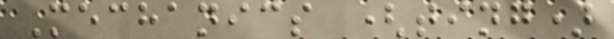Mechanics (ting)
